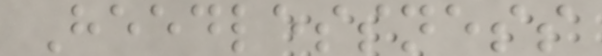Heedlessness
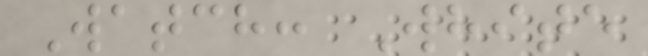Watch: White
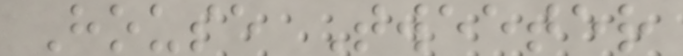House Tweeter
